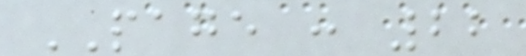PAGE : 22
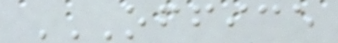OFFICE
